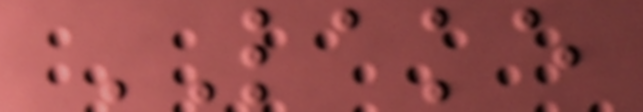LAKE
